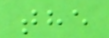the
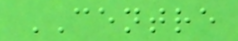CENTRE
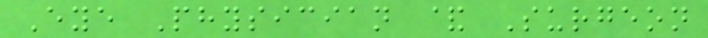Eye Physician & Surgeon
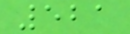521
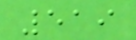519
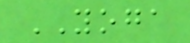YOGA
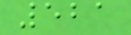521
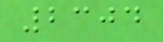2304
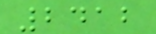2412
